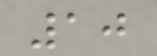10
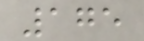175
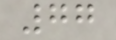77
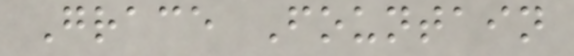Grace Fountain
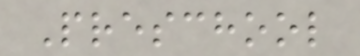Preschool
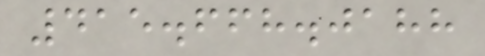415.668.0188
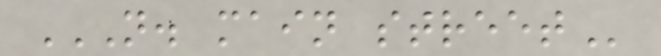N. MAIN STREET
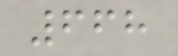668
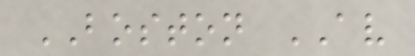BOSTON AV
